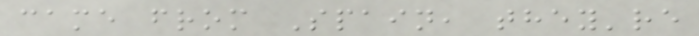came from Spain, they're
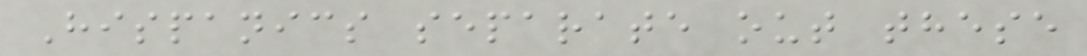Hispanics separate out these
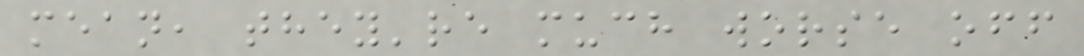mean, they're much worse off
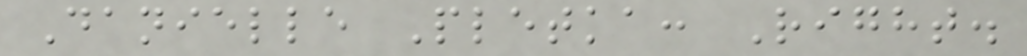Danielle Pletka: Right.
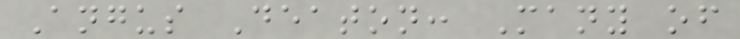Angus Deaton: Many of
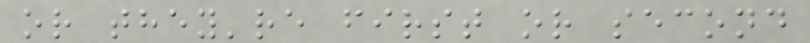or they're first or second
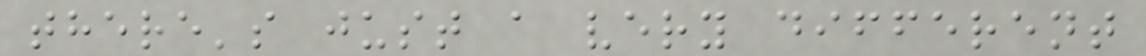there's just a very different
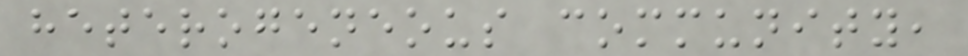heterogeneous community,
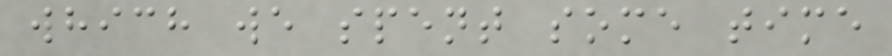which we spent some time
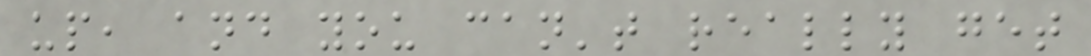up, and you can't really get
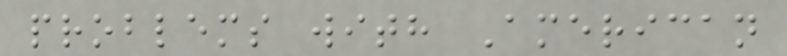problems with American
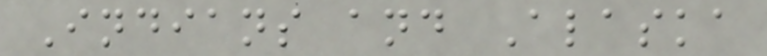Indians and Alaska
